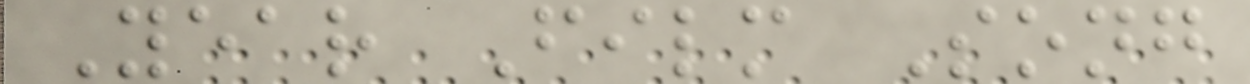Year Film Song
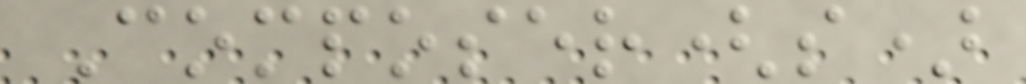Composer(s)
